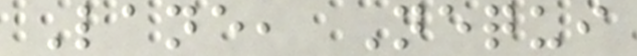Lane, Nequi
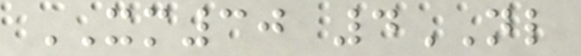XM30 4NL
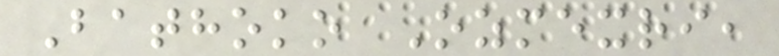Bathoko Ozmexri,
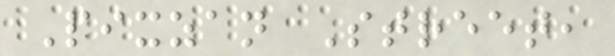Pixzan Street,
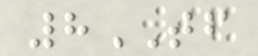8TF
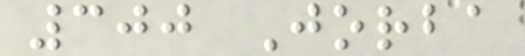300 Jorba
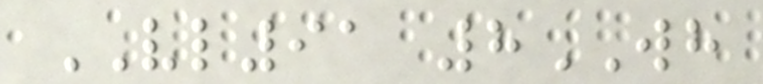VL91 8WH
